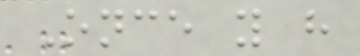Once you have
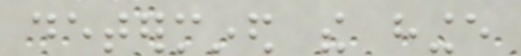determined the hinge
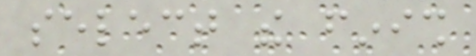select the finish
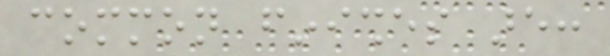common finishes are:
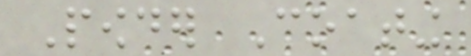Powder Coating
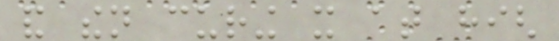and then curing it at high
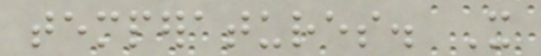temperatures. It
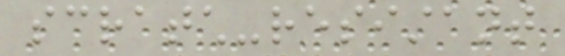scratch-resistant
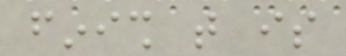finish that is
